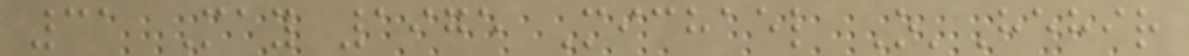31 May 1975 Michael O'Hehir
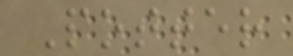Potter
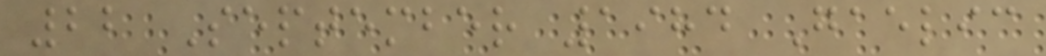22 September 1984 Gaelic
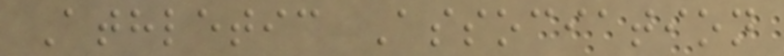Athletic Association
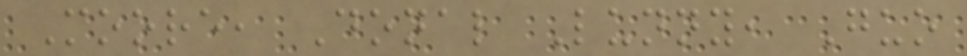Moore, Donal Lunny, Guo
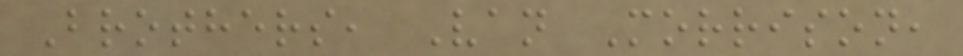Brothers, Van Morrison,
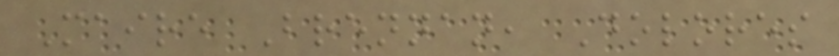Maire Brennan, Dolores
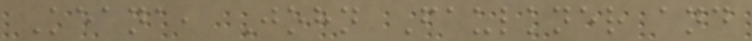Keana, John Faulkner and
